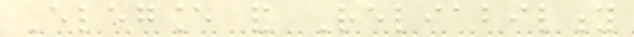Elegance and Reliability
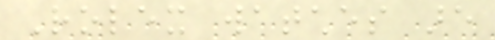Rolex watches are
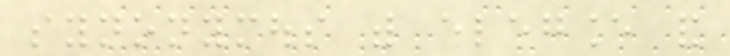synonymous with elegance and
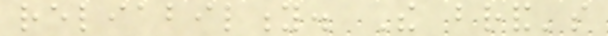reliability. The brand's
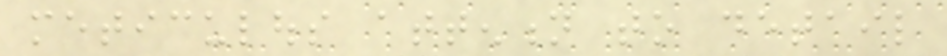meticulous attention to detail
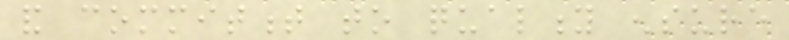and commitment to quality ensure
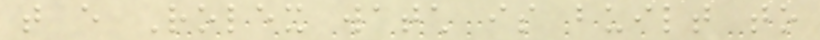that every Rolex watch is built to
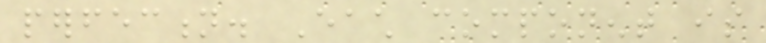perfection. Each component is
